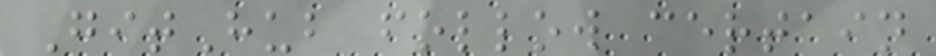GitHub follow certain
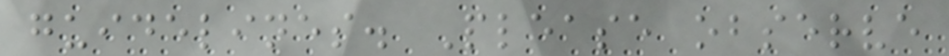guidelines. Please observe
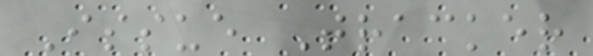Issue Tracker
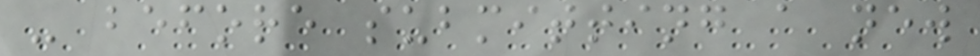- before submitting a new
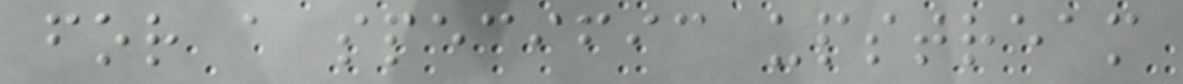for a specific upstream
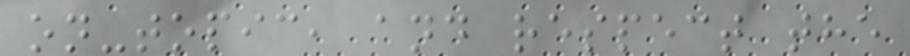on-topic, and respect the
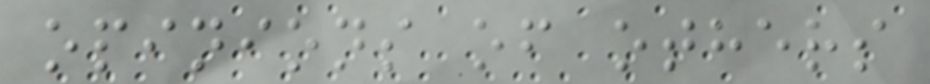opinions of others
